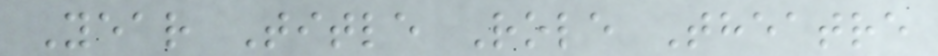Year Title Role Theatre
